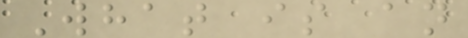What is an
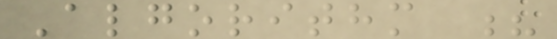Algorithm ?
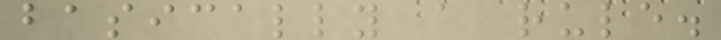basically a rule.
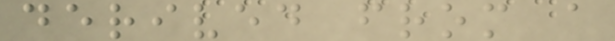derived from a
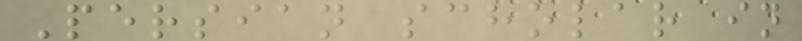Persian scholar in
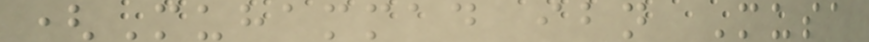(Muhammad ibn Musa
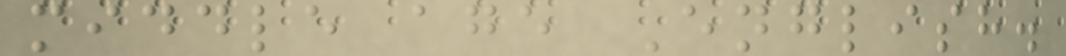middle age English.
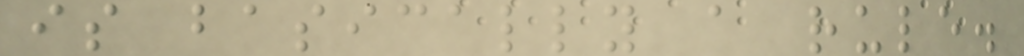is basically a rule.
